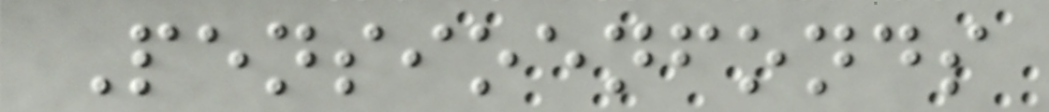Pensioenfonds
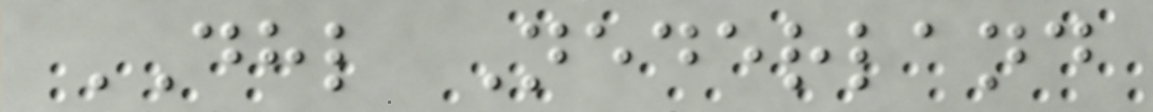DHL Nederland
